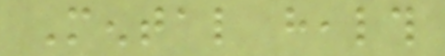Mental health
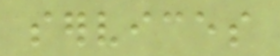services
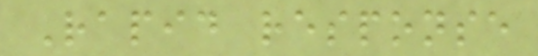Rapid response
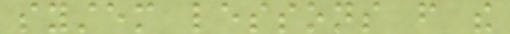system lessons from the
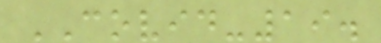COVID-19.
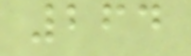264
